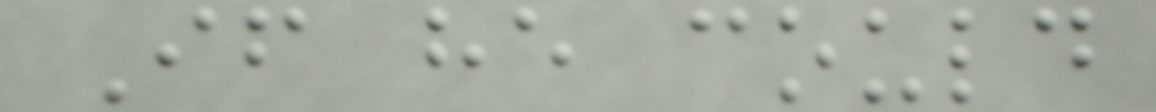If he could
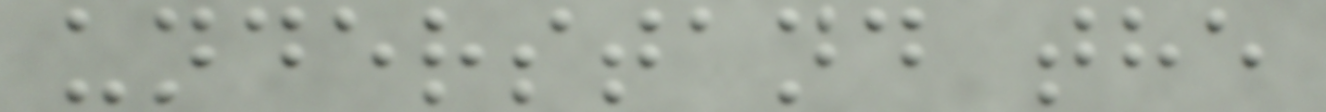understand the
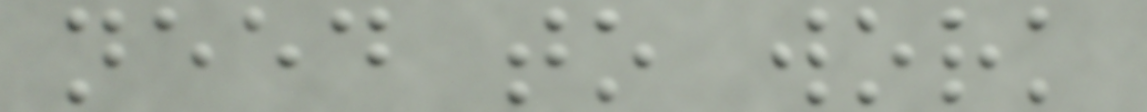need to work
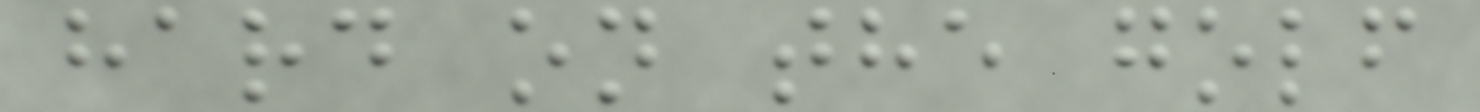hard on the golf
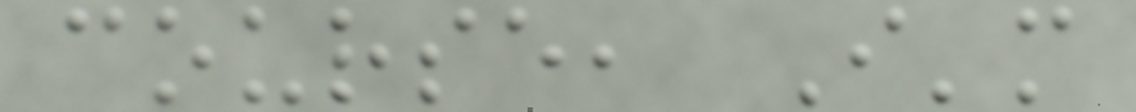course, I'm
